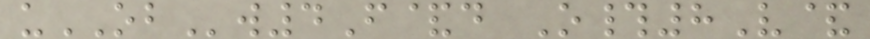uOBw4F&d O#8V&
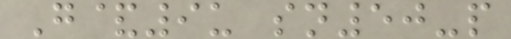G&9u sn50-p
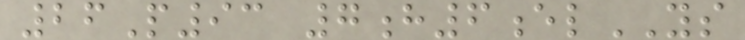26P93 7h6elYS
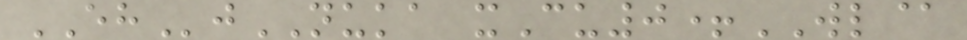EHjNUKA xCu0+WL@
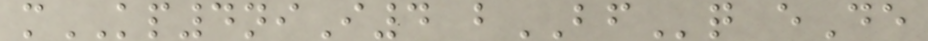mKP4niI4 bBFq eDe
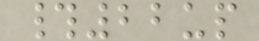#22up
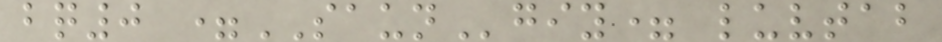bq0 =SAUNgiy= luvtab
